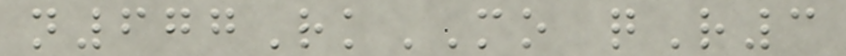n677RkMO qR3
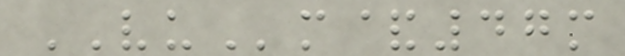VUm&47m
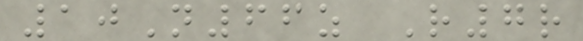10N66z R7r
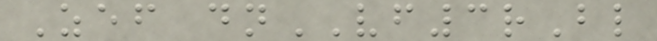Zef dnVF3rBl
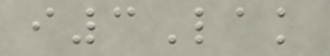i3Lak
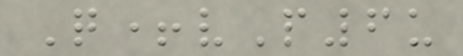Q+vP6u
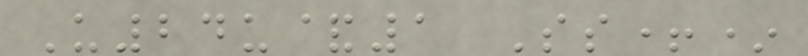U24u&1 Ss+*
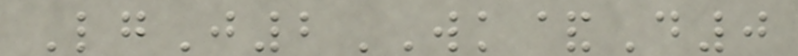LgJ2WK&D0
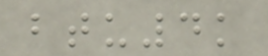btu4k
